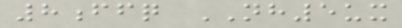8ffq NH5ux
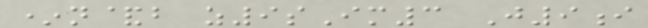*n&b z9sIm3 J9i
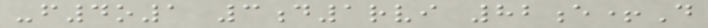-f4o1 3d1rvi 82e+D
